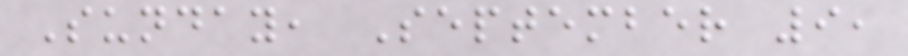Sunday, September 9,
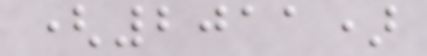(2011)
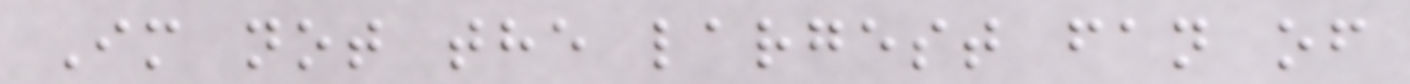Im not the largest fan of
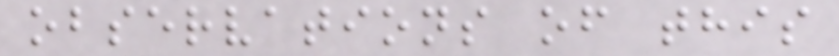observations of this
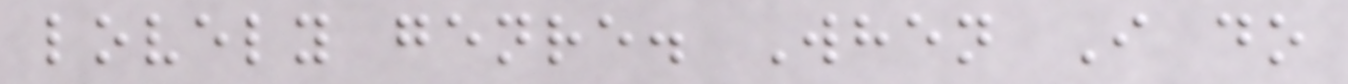lovely genre. When I do
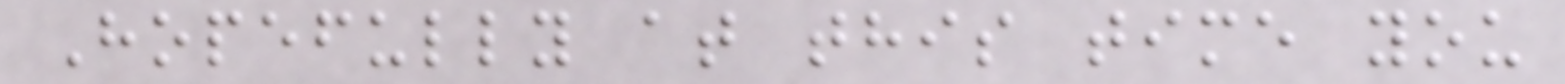Hopefully at this time you
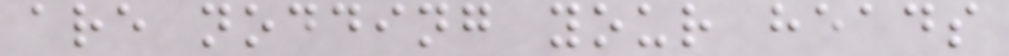are nodding your heads
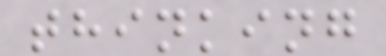thinking
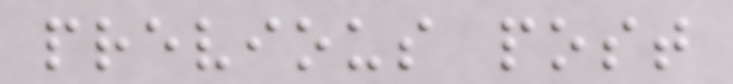previous post
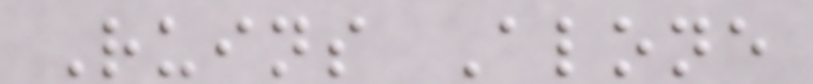Ruins Alone
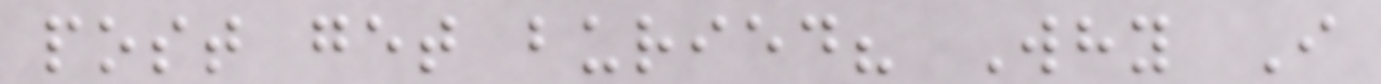post get buried? Why I
